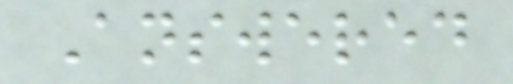Answered
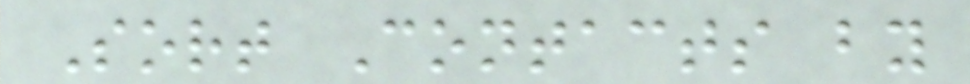Sort Contacts by
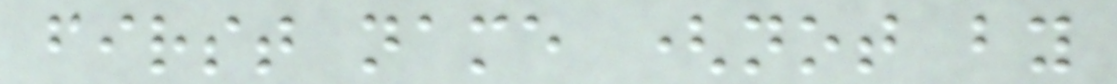first name (not by
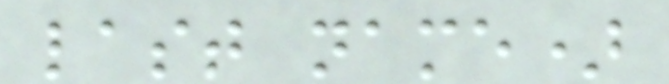last name)
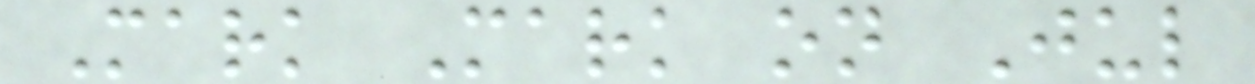Mark Mark on Jul
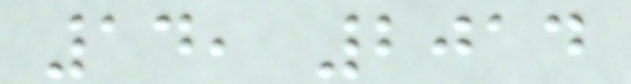14, 2014
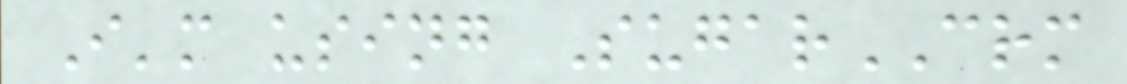I'm using SugarCRM
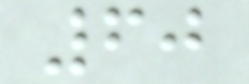60
